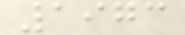1973
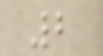2
